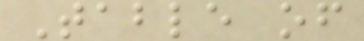Table of
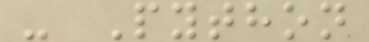- Python
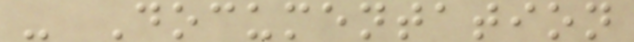- Documentation
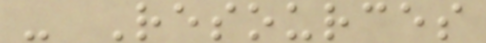- Resources
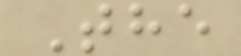The
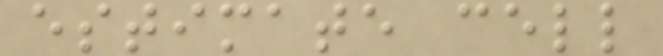estimate cell
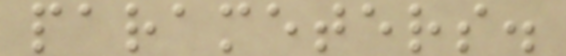parameters.
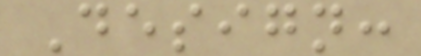Design:
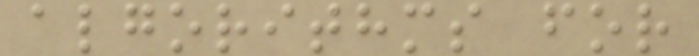algorithms for
